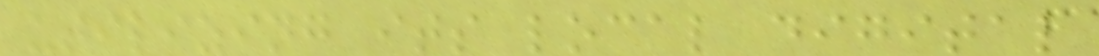utilizing its local digital
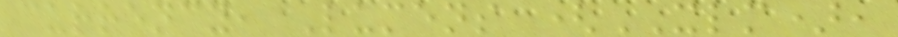currency, Lumens (XLM),
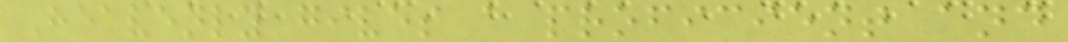Heavenly gives a proficient and
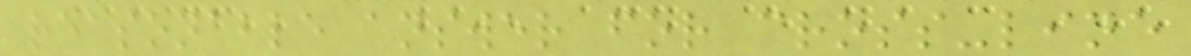reasonable answer for cross-line
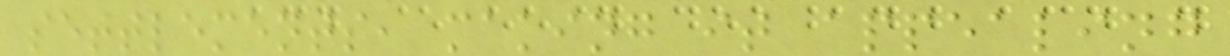settlements, making it appealing
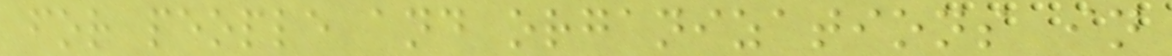for people and organizations in
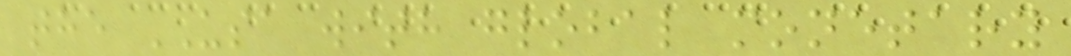the USA with global monetary
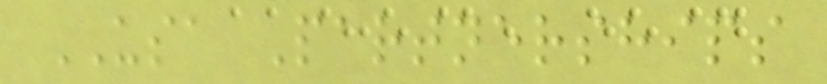USA Partnerships
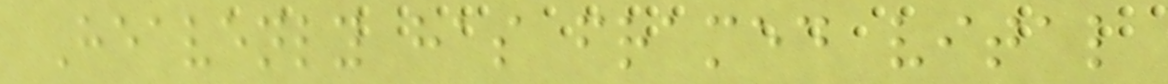Heavenly has framed vital
